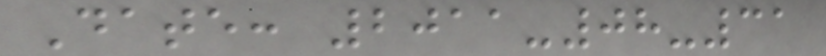Date: 2011-08-31
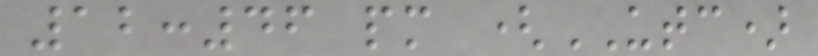12:46 pm (UTC)
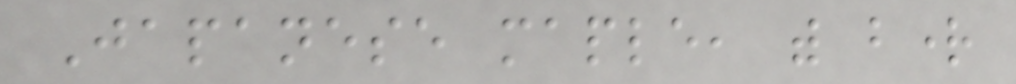Japanese maple, with bright
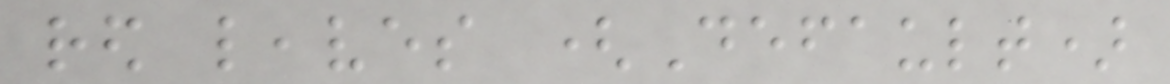red leaves (Default)
